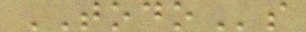TODOs
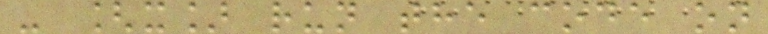- [x] run the code on
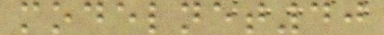modelnet40
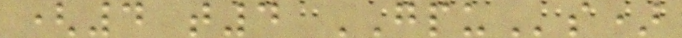(4 t4 GPUs)
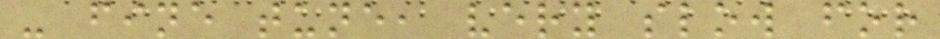- fine tune, very slow for
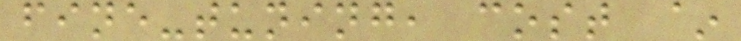fine-tuning, cost ~
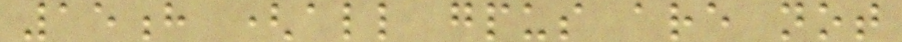15h (all gpus are not
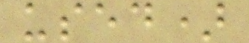used)
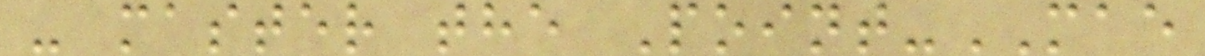- master the Point-MAE
